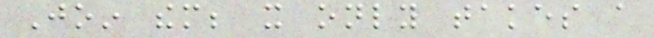Join them; it only takes a
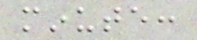minute:
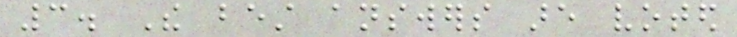3. The best answers are voted
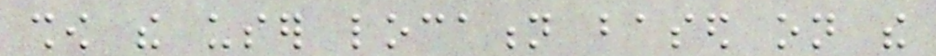show the user location based on the
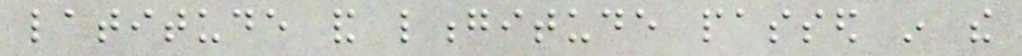latitude and longitude passed in the
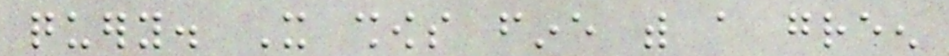query. It shows fine with a green
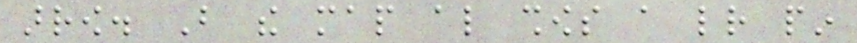arrow. But the map also shows a letter pin
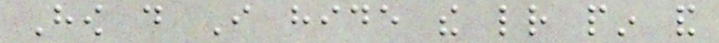How do I hide the letter pin and
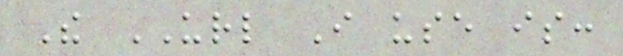The URL I use is:
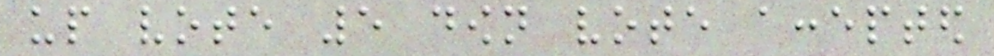up vote 5 down vote accepted
